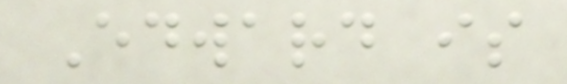Edward is
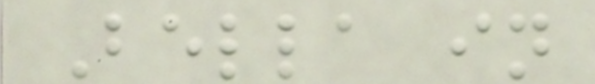Bella in
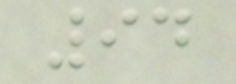94
